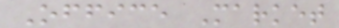Office Market
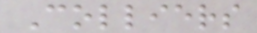Colliers
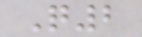Q2
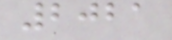2021
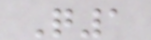Q1
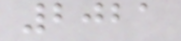2021
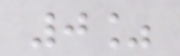0%
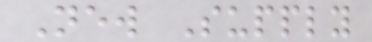New Supply
